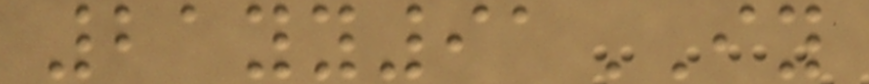21yy91IY
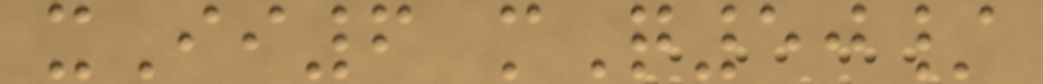xIi6 mQ50/
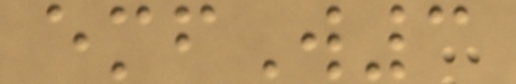emfW3
